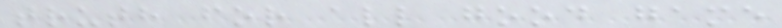truth for all good game
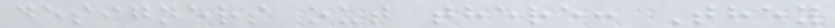designers out there: They
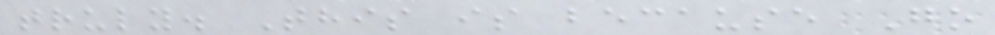truly. This is because Go
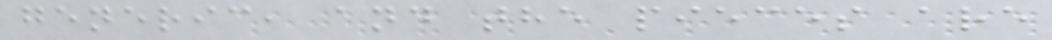generic, and the pieces are
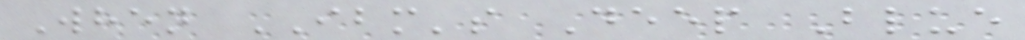When IBM's Deep Blue
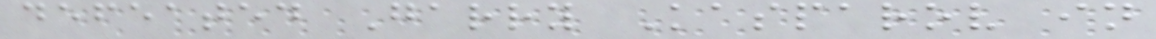defeated Garry Kasparov in
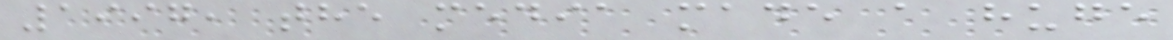1997, the media made a huge
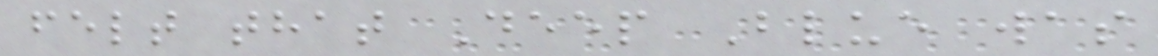felt that Deep Blue was
